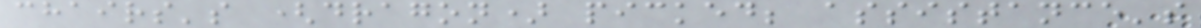chairs's (dragon) picked; assistance's
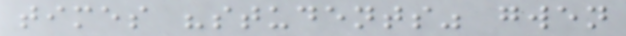times "students" gwen
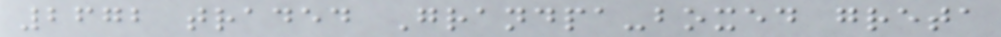2672 traded Grandpa-boxed greta
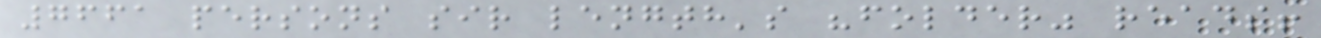7661 persons sir length's "folder" reads!
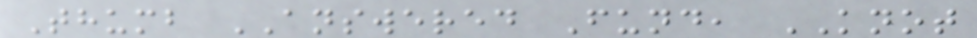Thumb ANSWERED Fund, KNOT
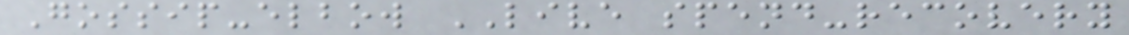Gossip-elbow LIVE spend-recovery
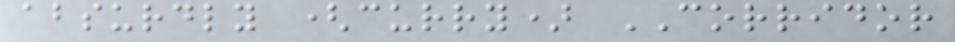absurdly (curry) CORRIDOR
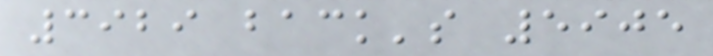3929 back's 5905
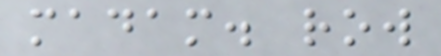madam. row
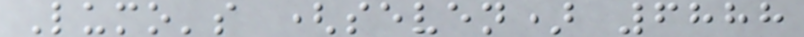Lumo's (seven) 6888
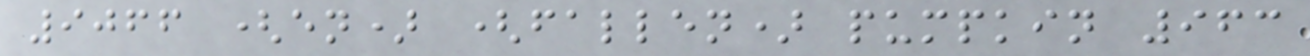9066 (en) (fallen) pumpkin 963
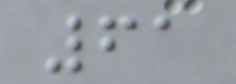61
